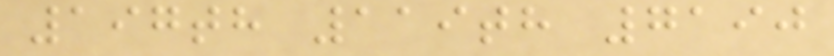197th 119th 7190
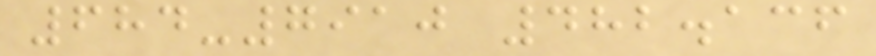684-7910 482.136
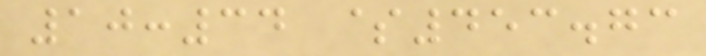10:34 $453.73
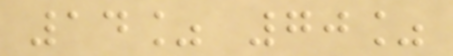14% 70%
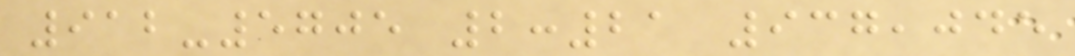912-5705 2:21 937,045
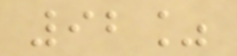92%
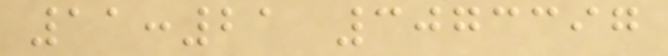11:21 3073397
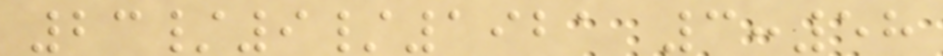23/9/1921 3:58
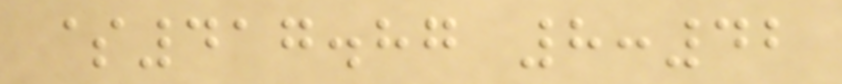$417.87 8:42
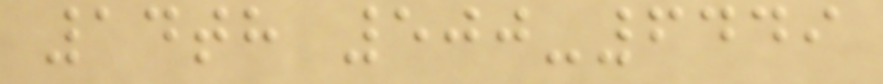14th 500-6449
